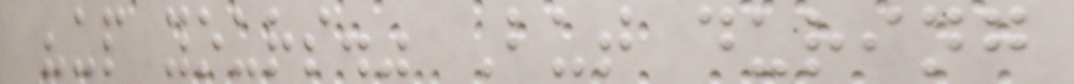"up yours." But during
